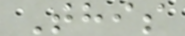This
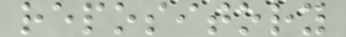repository
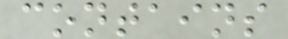contains
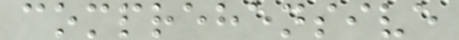comprehensive
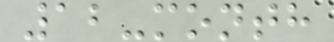12-month
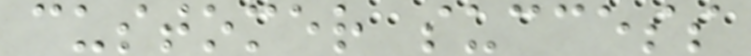customer success
